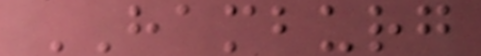HAMBURG
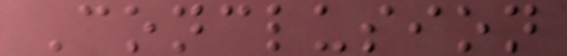Conclusion
